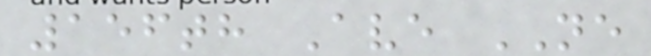156th Ave NE
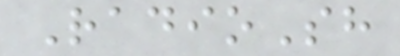RadioSh
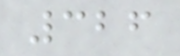326
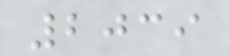2039
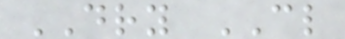DRY CL
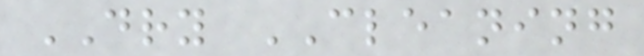DRY CLEANING
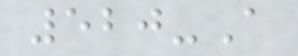520-A
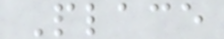Place
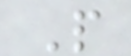P
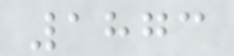1873
